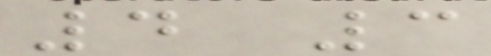4 3
